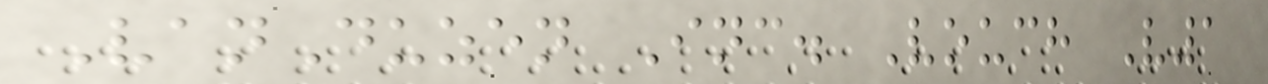VanDuzen Inc. Vouch V1
